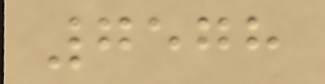7578
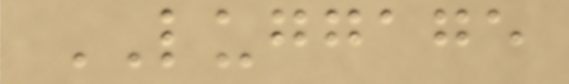LUGGAGE
